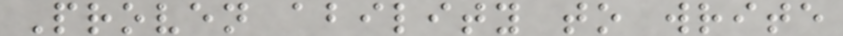Proven ability to write
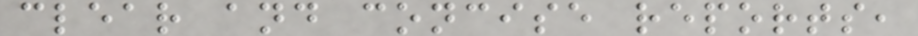clear and concise reports,
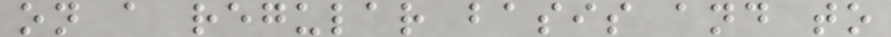on a regular basis and to
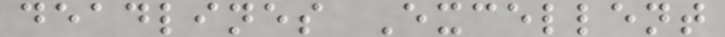deadlines Excellent
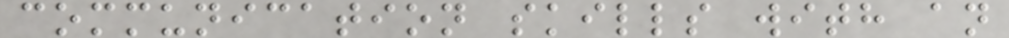communication skills with an
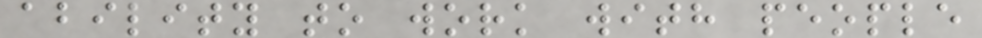ability to work with people
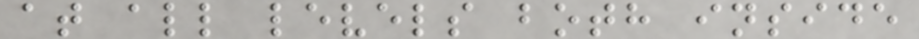at all levels both inside
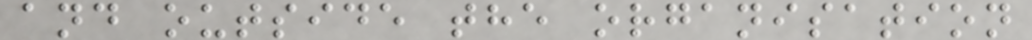and outside the organisation
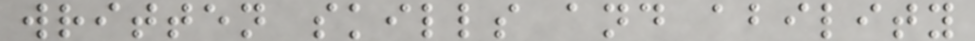written skills and ability
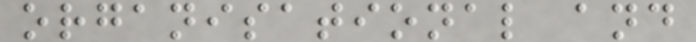organisational and
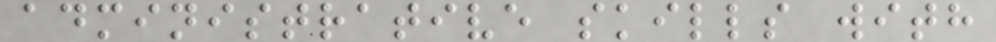administrative skills with
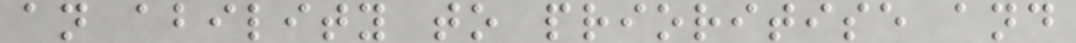an ability to prioritise and
